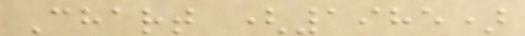Chart (1985)
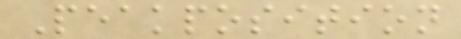Peakposition
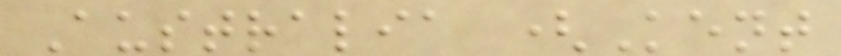Australia (Kent
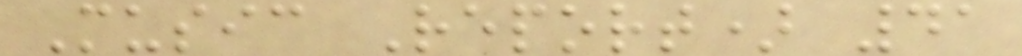Music Report) 41
